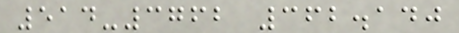514-3762 362.140
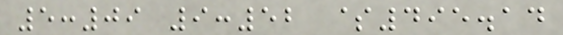5:09 9:52 $495.14
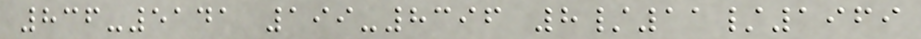836-5141 199-8396 8/11/1969
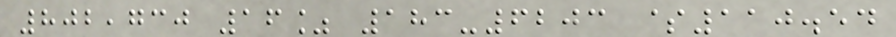802,730 16% 183-6203 $110.54
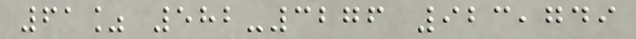61% 582-3276 923,749
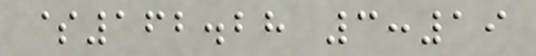$162.28 3:19
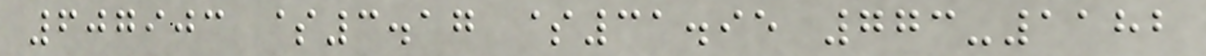607903 $3.17 $31.95 773-1182
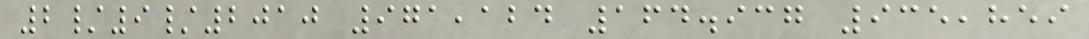2/9/2010 971,124 164.937 935,859
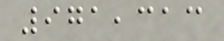971,313
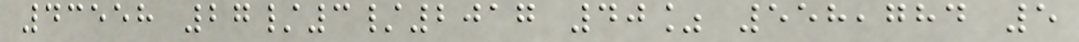43558 27/3/2017 40% 558,784 5
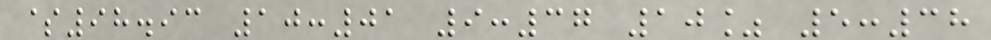$98.93 10:01 9:37 10% 5:38
